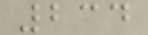234
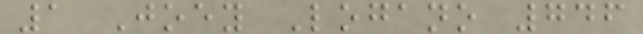1 Joey Logano 746
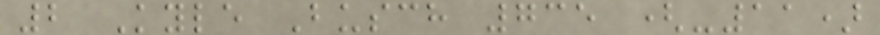2 Kyle Busch 735 (-11)
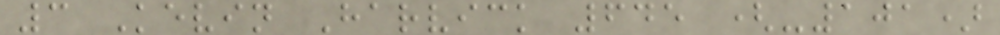3 Kevin Harvick 645 (-101)
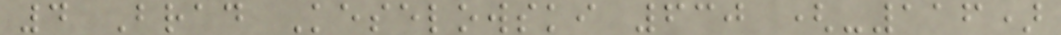4 Brad Keselowski 630 (-116)
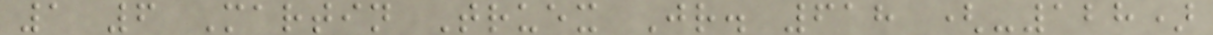1 6 Martin Truex Jr. 618 (-128)
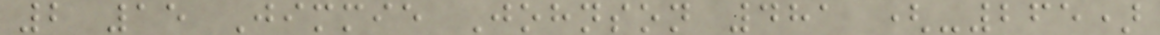2 15 Jimmie Johnson 481 (-265)
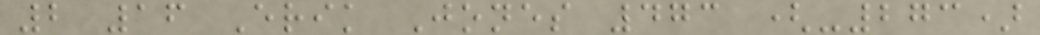2 16 Erik Jones 473 (-273)
